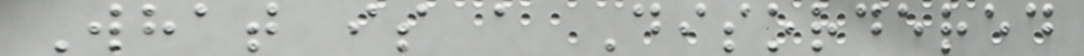What is a Disordered
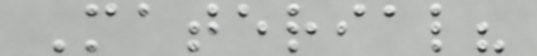Material?
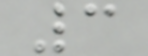3
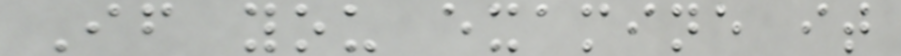If you examine it
